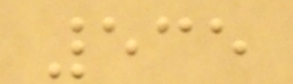535
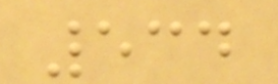534
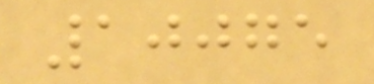10075
